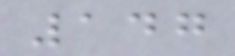147
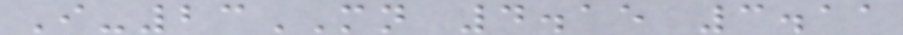I-23MN 4.15 3.11
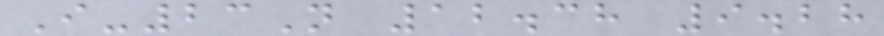I-23N 12.38 9.28
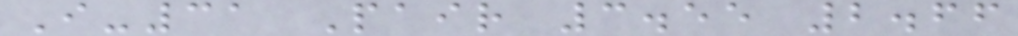I-31 Pair 3.55 2.66
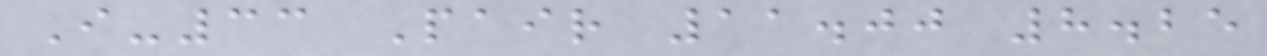I-33 Pair 11.00 8.25
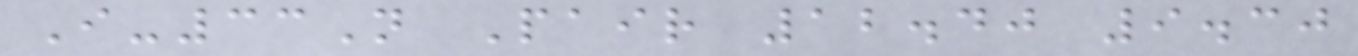I-33N Pair 12.40 9.30
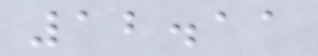12.11
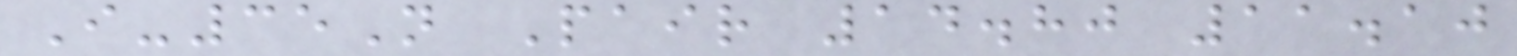I-35N Pair 14.80 11.10
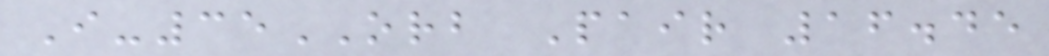I-35ORB Pair 16.45
